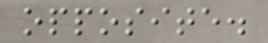opposite.
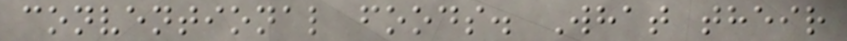conventional foods. What their
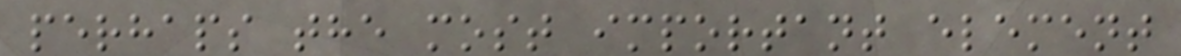perhaps the most important element
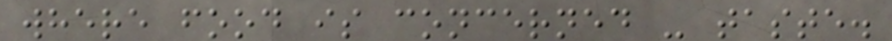where food is concerned - taste.
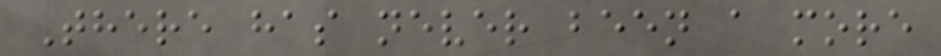There has never been a more
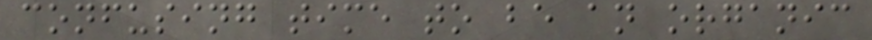confusing time to be an organic
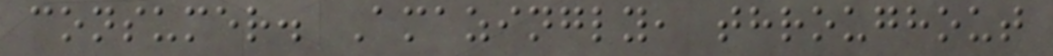consumer. Amazingly, throughout
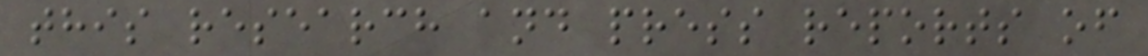this research and press reports of
